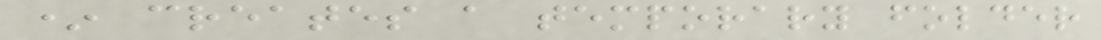* creates a temporary folder
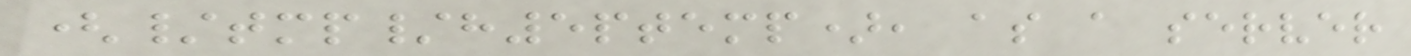(/tmp/h5ptemp), as a server
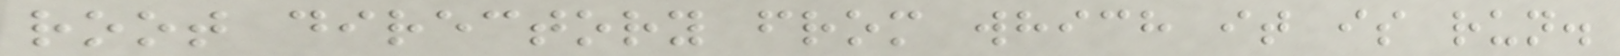root directory from which it is run.
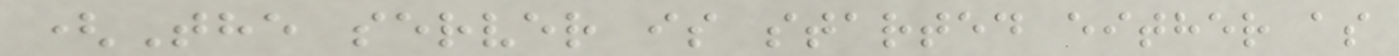(The server is started either as
